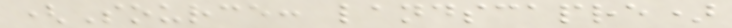(Source: landscapre)
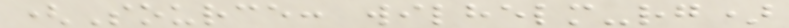(Source: wilhelm-rg)
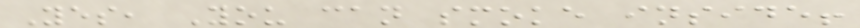Yes, You can smoke inside!
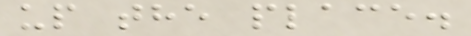up the place.
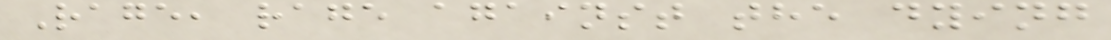Rage, rage against the dying
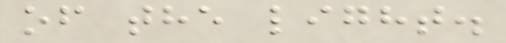of the light.
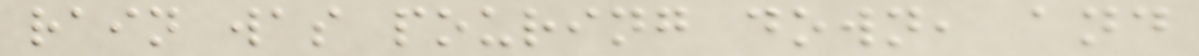rain was pouring down, and
